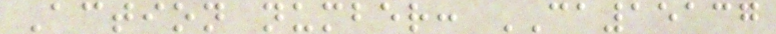Action number: CA15137
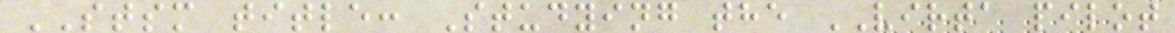STSM title: Studying the VIRTA pilot
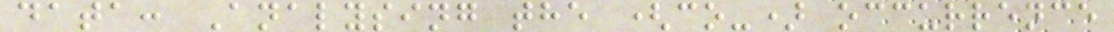data: Analysing the (co-) occurrence
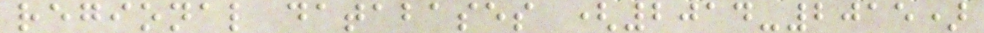regional databases (2014-2015)
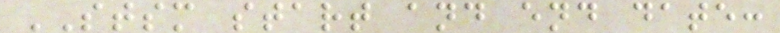STSM start and end date:
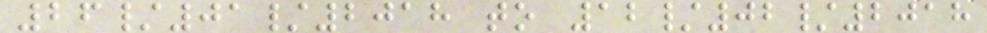26/01/2018 to 12/02/2018
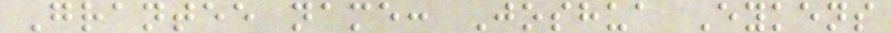Grantee name: Joshua Eykens
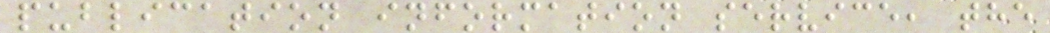publication information service, the
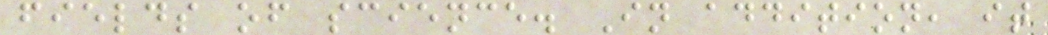fields of science. In addition, it
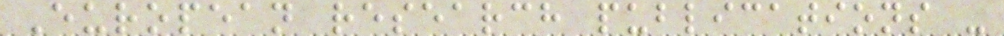European research publications -
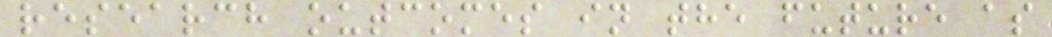research outcomes in the future as
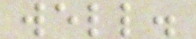well.
